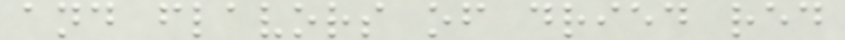and flavors of dried red
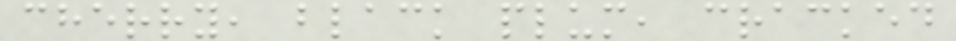cherry, black plum, cracked
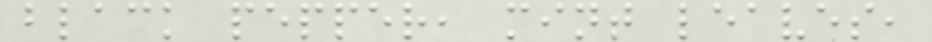black pepper, mint leaves,
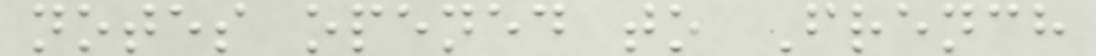notes opened to French
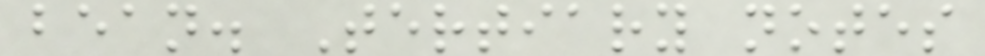bean. Tertiary notes
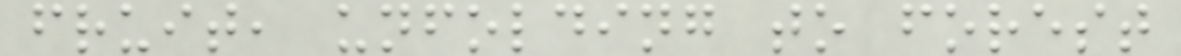fruit, unfolding to forest
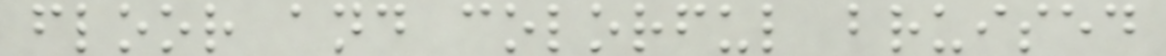floor and colorful bruised
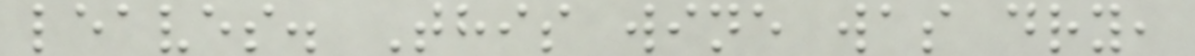leaves. This wine was dry,
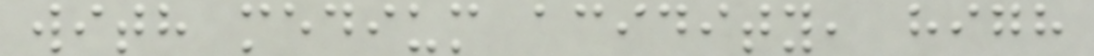with medium acidity, high
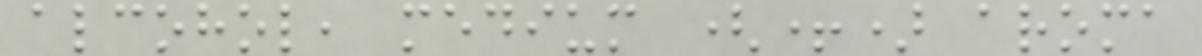alcohol, medium (+) aroma
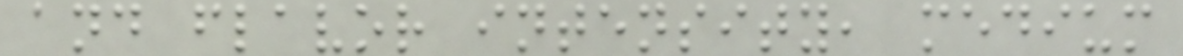and flavor intensity, medium
